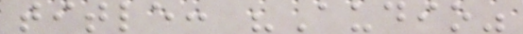title: "Audio"
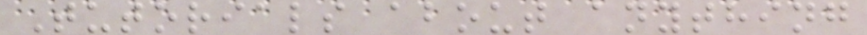Tutorials about anything
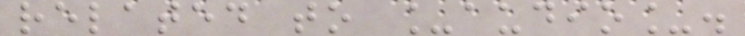related to _audio_.
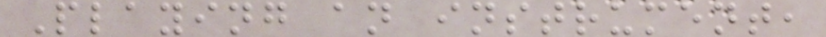Playing an instrument,
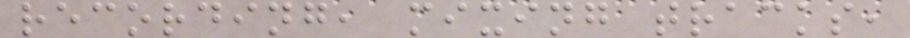recording, mixing tracks,
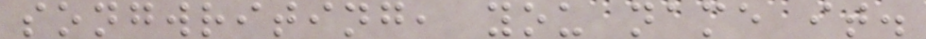songwriting, you name it.
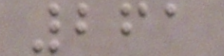261
